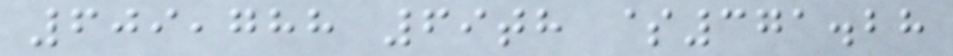609,788 69th $371.28
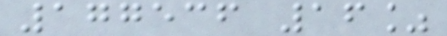177536 16%
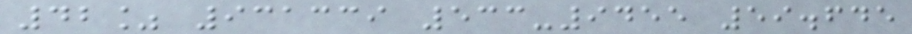42% 931339 533-9455 59.645
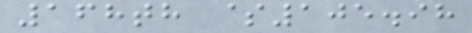168th $105.98
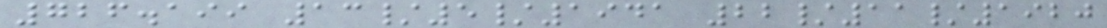726.199 13/5/1941 22/11/1920
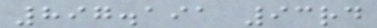897.191 93rd
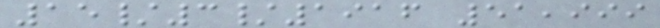15/3/1916 51,999
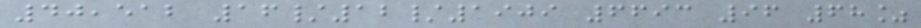40,512 16/12/1909 6693 96 68%
